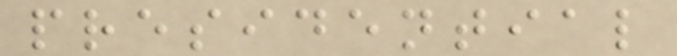presidential
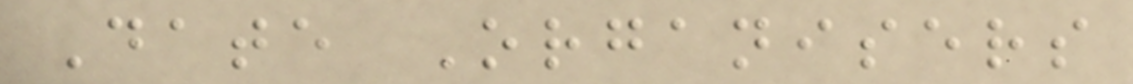Date Organisers
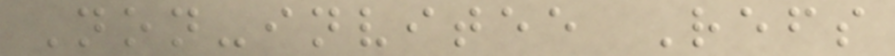Non-invitee Refs
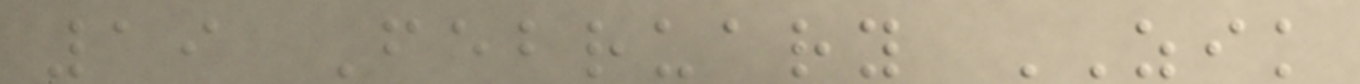19 February ZIK
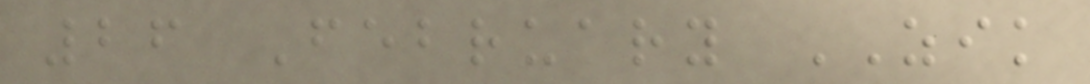26 February ZIK
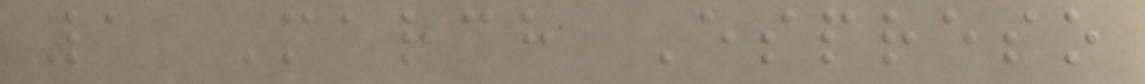1 March Espreso
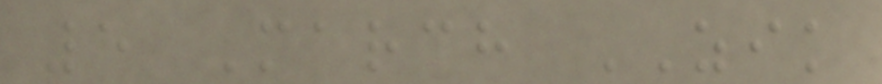5 March ZIK
